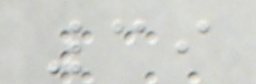39
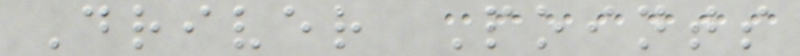Driver Points
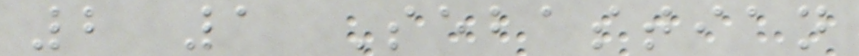2 1 Sebastian
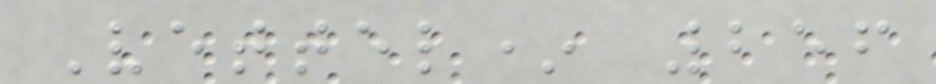Vettel* 256
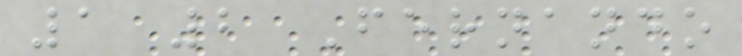1 2 Fernando
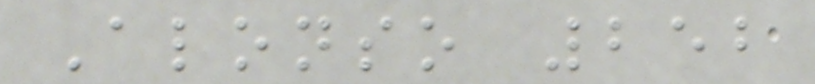Alonso 252
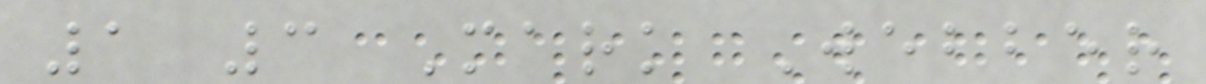1 3 Mark Webber
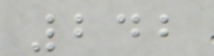242
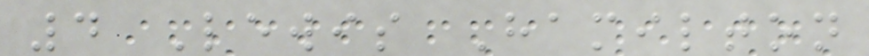4 Lewis Hamilton
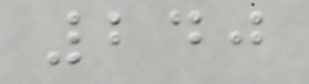240
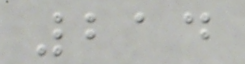214
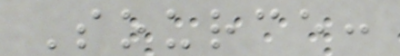Source:
